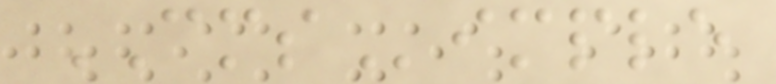CMSimple
